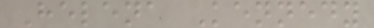Helena Kennedy
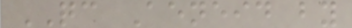QC Aeneid by
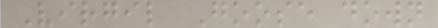Virgil Goose down
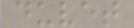duvet
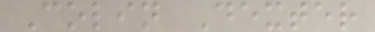Colin Dexter
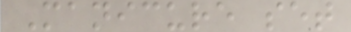Manicure set
